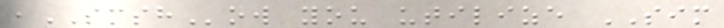,SMSHow you utilize SIM
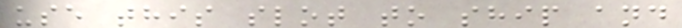use this slot to ship and
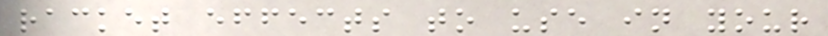racket effects to use in your
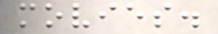movies.
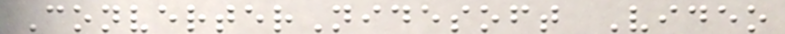ConverterNidesoft Video
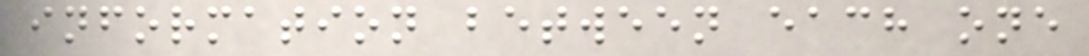information between each one
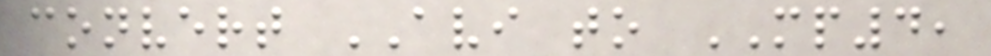convert AVI to MP4,
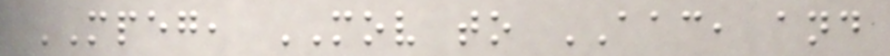MPEG, MOV to AAC, and
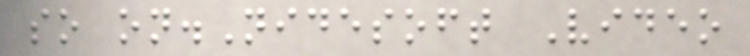so on.Nidesoft Video
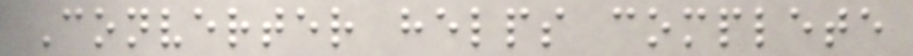Converter helps complete
